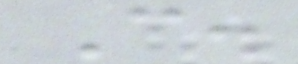C.
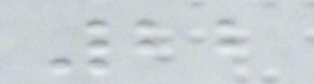22
